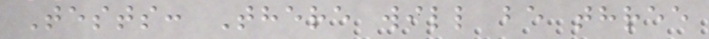Tests: There will be three
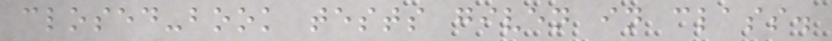closed-book tests given in class.
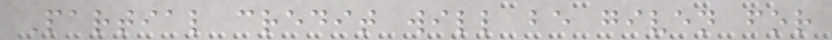Partial credit will be given for
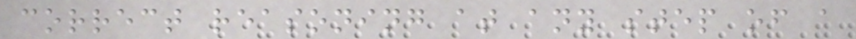correct reasoning at any step of a
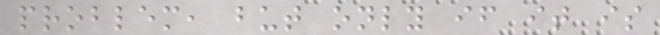problem, but only if it is
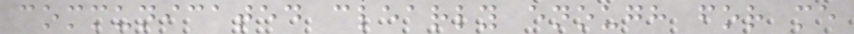communicated clearly enough for me
